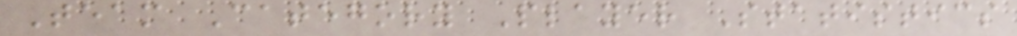Team Category Player Statistics
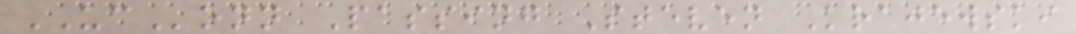UConn Passing Steven Krajewski
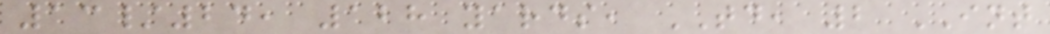13/24, 128 yards, TD, 2 INT
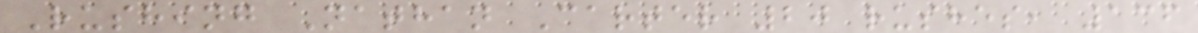Rushing Nathan Carter 20 rushes, 136
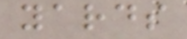yards
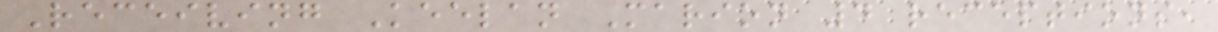Receiving Keelan Marion 4 receptions,
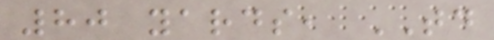80 yards, TD
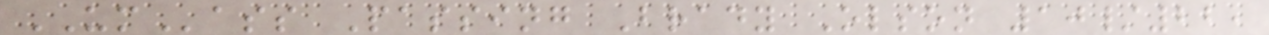UMass Passing Brady Olson 10/22,
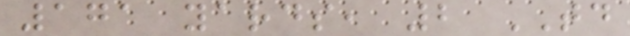171 yards, 2 TD
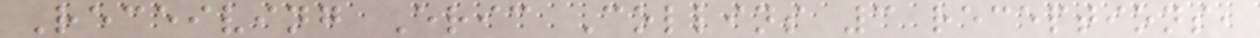Receiving Eric Collins 3 receptions,
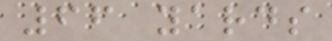66 yards
